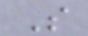S
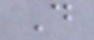D
